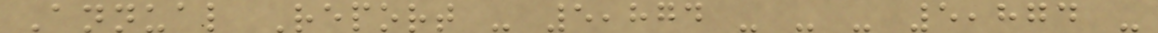Annual Report - 5,874 - - - 5,874 -
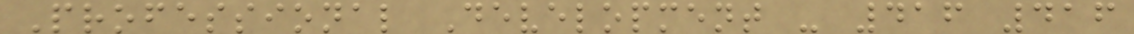Professional Development - 416 416
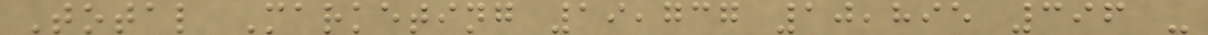Total Marketing 19,737 10,895 396 -
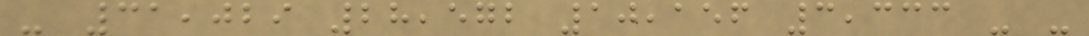- 31,029 28,572 10,156 3,333 - -
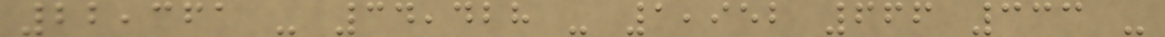22,361 - 34,428 - 1,952 666 333 -
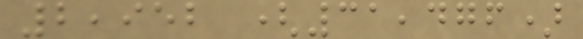2,952 (31,476)
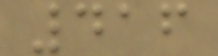416
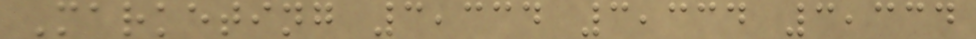Marketing 3,334 3,334 3,334
